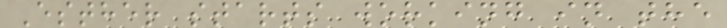Esther starts working in the
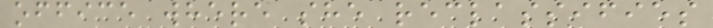office where she reclassifies
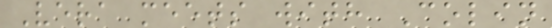Vera meets with Colin
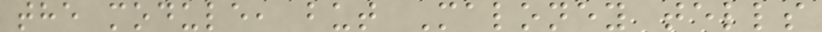the module, but Maloney tells
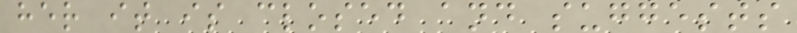her it is closed and suggests
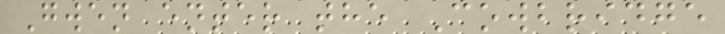Gwen enter the Cowbridge
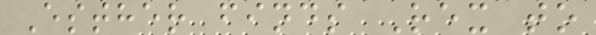Esther finds Rex to
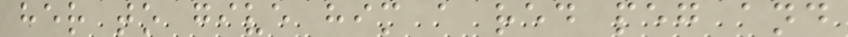her to give him a red peg and
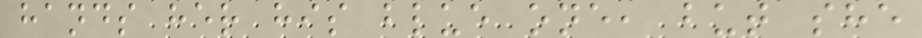hands her his blue one, but she
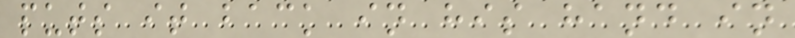puts it back in his hand in
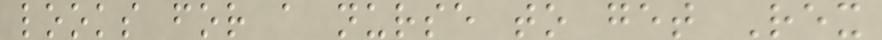looks for a nurse to get Rex
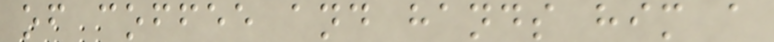of coffee and hands him a
